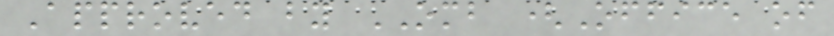Approved by OMB (Office of
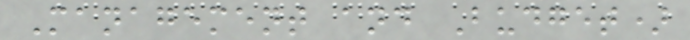Management and Budget)
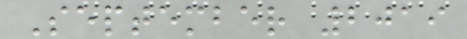September 2019
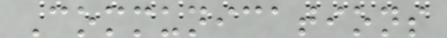Communications
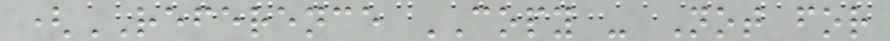(REFERENCE COPY - Not for
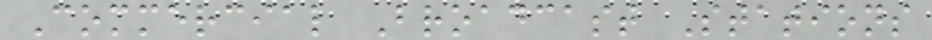Commercial Broadcast Stations
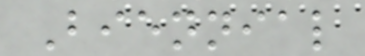Biennial
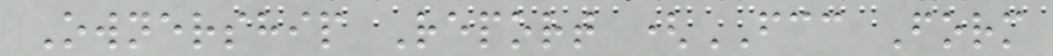Ownership Report (FCC Form
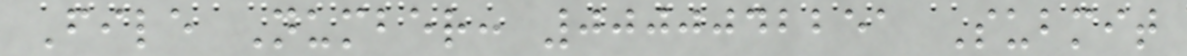File Number: 0000042251 Submit
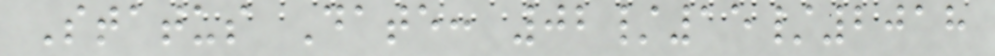Status Date: 02/15/2018
